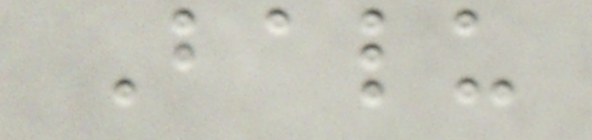Balu
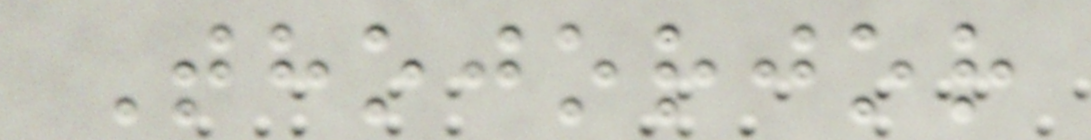Thojorjor
